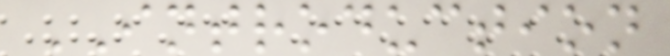INTRODUCTION
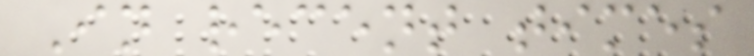In recent times
